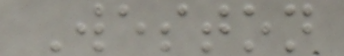Weston
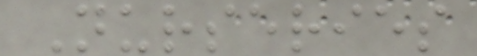Nurseries
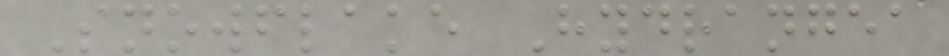Snowflake Hydrangea
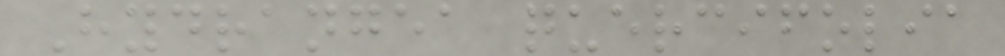Hydrangea quercifolia
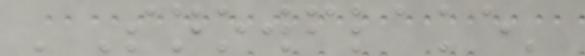'Snowflake'
